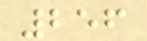256
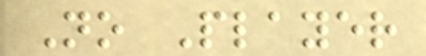No Player
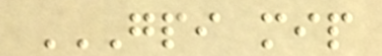GPI MIP
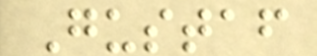Gustaf
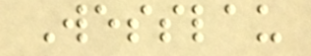Wesslau
